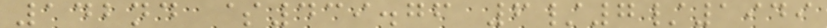142nd $439.76 6/7/1949
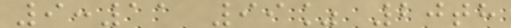9:11 99% 20th
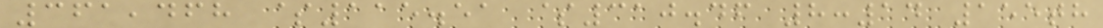361,468 $115.51 $310.46 8:14 155th
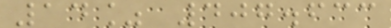14% 407.633
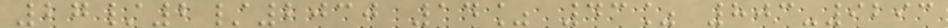27/2/2030 14% 43% 803-9293
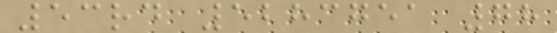53rd 5283751 78
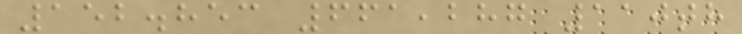152.853 661,287 110th
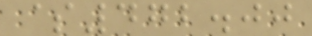$472.00
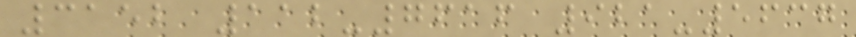3152 112-7616 921-5637
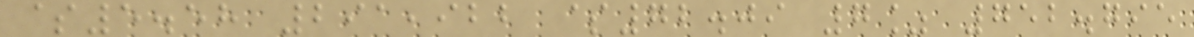$5.58 291,922 $72.09 7% 752.795
